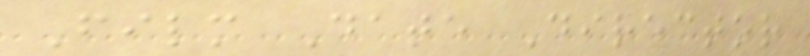Film Date Director
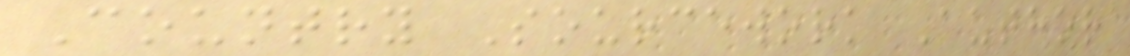Country Sourcework Author
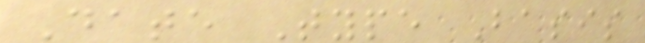Date Type Basis
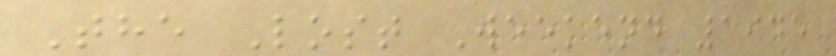The Lost Weekend 1945
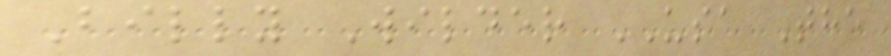Billy Wilder USA The
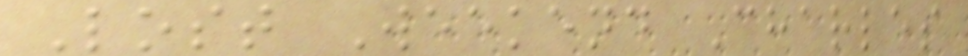Lost Weekend Charles
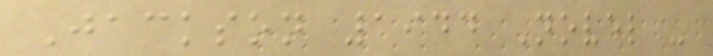Jackson 1944 Novel -
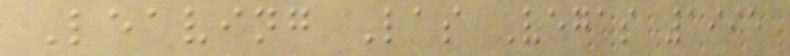Leaving Las Vegas 1995
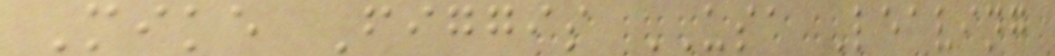Mike Figgis USA Leaving
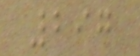297
